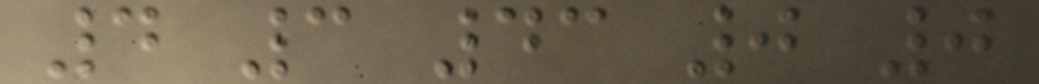4 3 43 0 0
